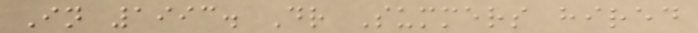In 1993. Dr Summers hired
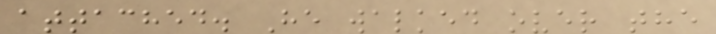attached. He walked over the
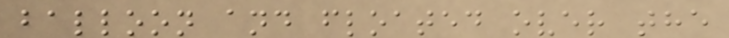balloon and floated over the
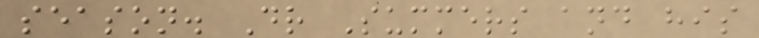season. Dr Summers and his
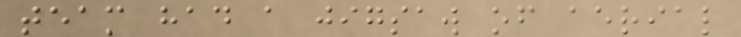team had a jigsaw of aerial
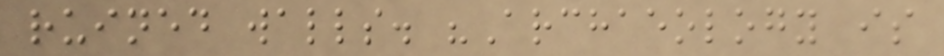ruined walls. "Archaeology is
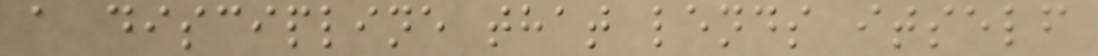a discipline that lends itself
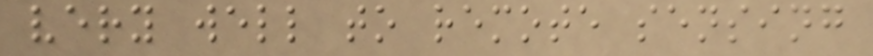very well to remote sensing
